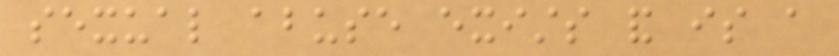sexual abuse exists and is a
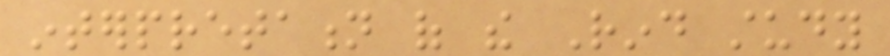interpretation of the Rind study
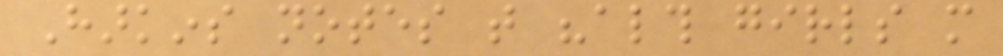Harkins notes that "although girls more
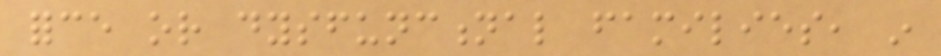force or dysfunctional families, in
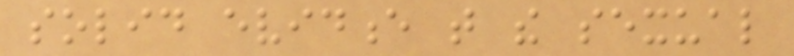solid evidence that the sexual
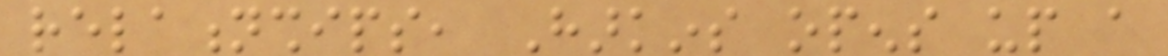relationships, Harkins opens up a
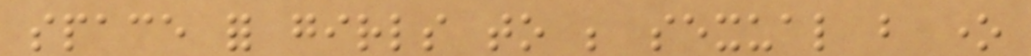space for girls to be sexual but one
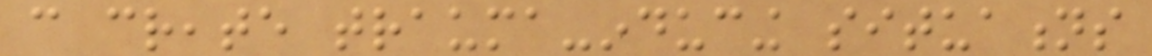can create trauma-inducing situations
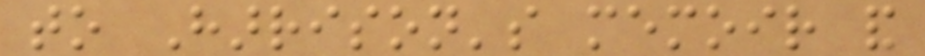to Harrison's memoir and
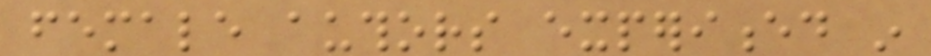female authors experienced in
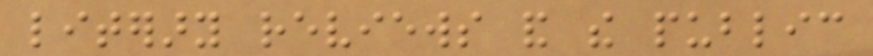literary reviews and the public
